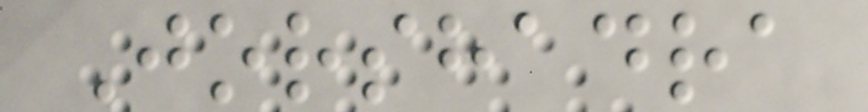Jorshadra
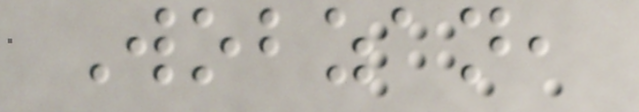Wobzan,
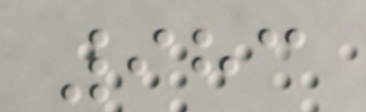983
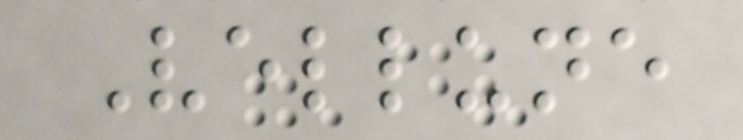Vellune
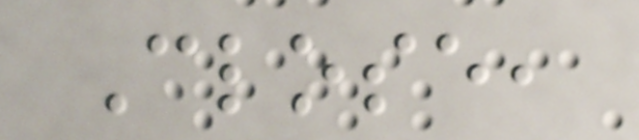Close,
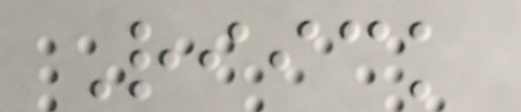Riick
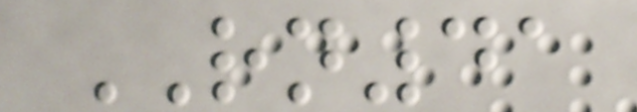RN41
